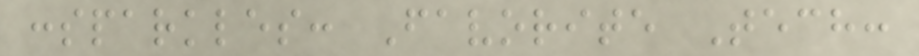:sparkles: Favorite Tech:
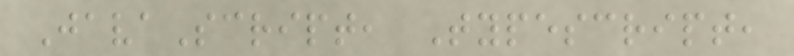JavaScript, Typescript,
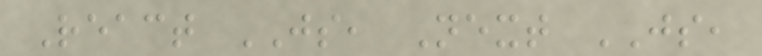React JS, Next JS,
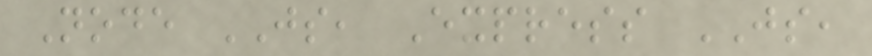Node JS, Express JS,
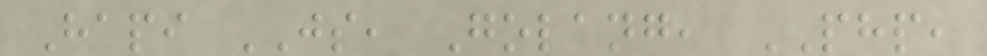Hapi JS, Golang, PHP,
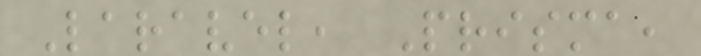Laravel, Prisma,
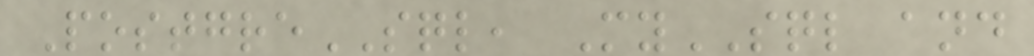PostgreSQL, MySQL and
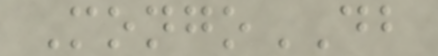MongoDB
